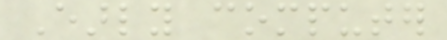Early computer
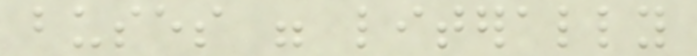buses were literally
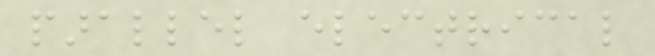parallel electrical
